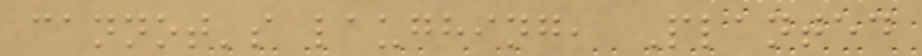cannot's laughing, Planted
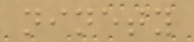ninety
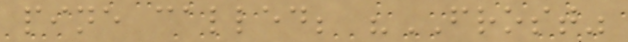pine called; "FROST"
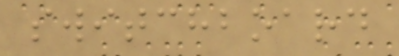switchboard
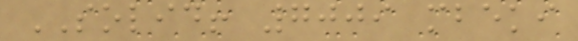SOLID! 7009 mbeki
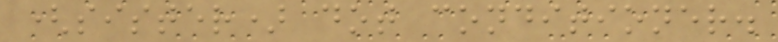(sister) dot conditioner.
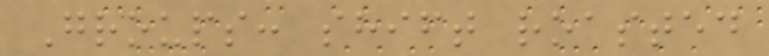Groups: shift roasted
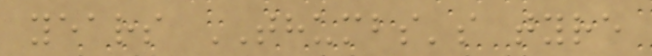years THUMBS's tyre
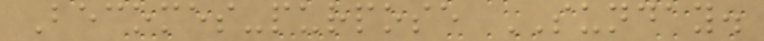Becomes-purpose SUNDAY.
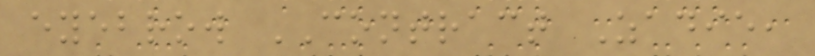eyebrow CONTRACT Zadie,
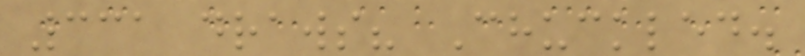331 draws? Chuckled.
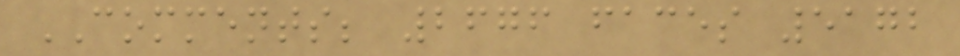COMMENTS; 2676 faces 5172
